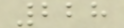228
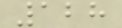128
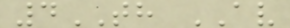4TH AV
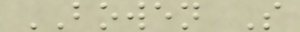BOWEN S
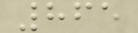865
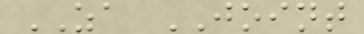ZA JOINT
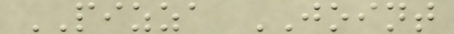PIZZA JOINT
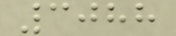3088
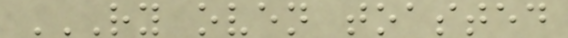RY OVEN TOASTED
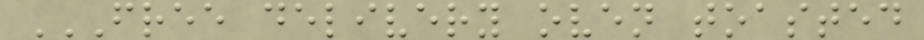FREE DELIVERY OVEN TOASTED
